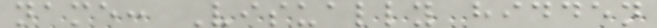name: Visually hidden
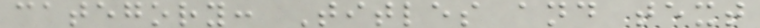category: Titles and text
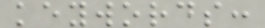keywords:
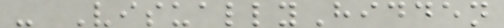- VisuallyHidden
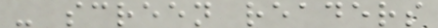- screen readers
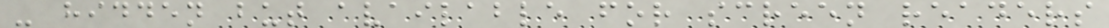- hidden but available for screen readers
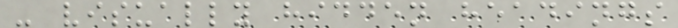- visually hidden headings
